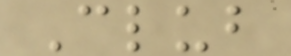Club
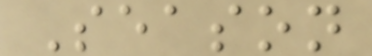Season
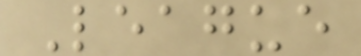League
